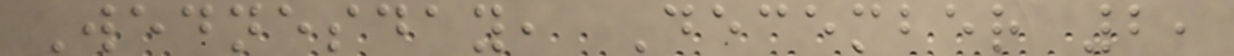Wednesday, December 2,
